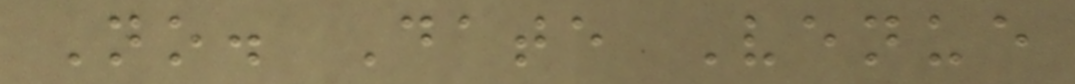No. Date Venue
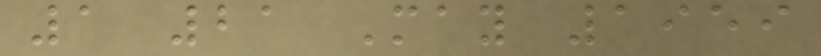1 21 May 1959
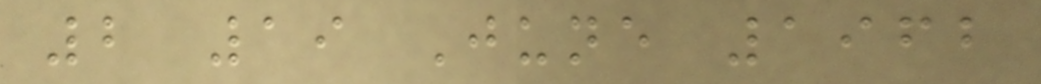2 19 June 1962
